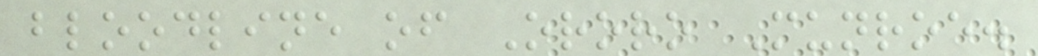bloodline of Ororo Munroe.
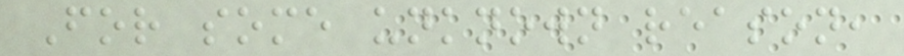For some unknown reason,
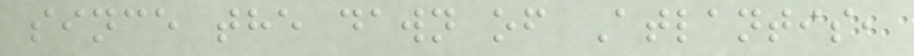since the dawn of Atlantis,
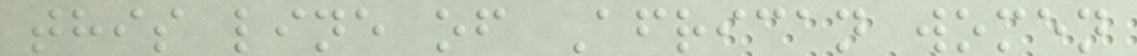this line of African women
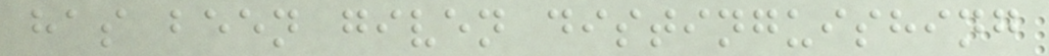has been given distinguishing
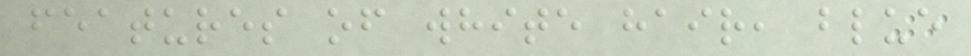features of white hair, blue
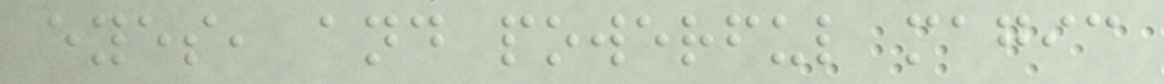eyes, and powerful magic
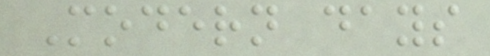Modern days
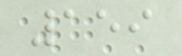159
